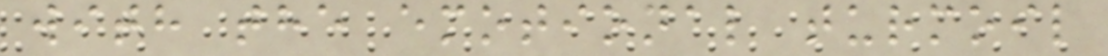with the emotional turmoil
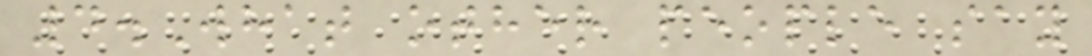4.What other people say
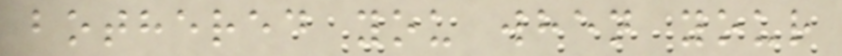bothered you when your
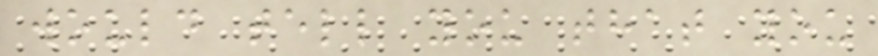would tell you that you
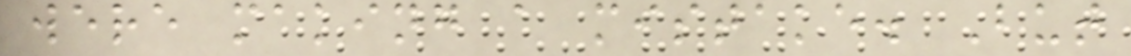were making a mistake. But
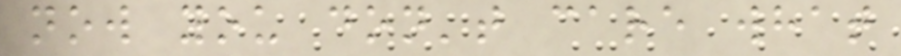now you don't care what
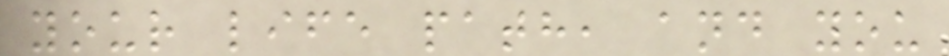your life path, and you
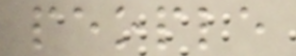people
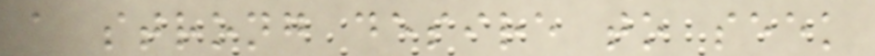a strong desire to seek
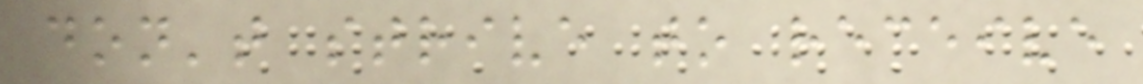don't strive to receive
